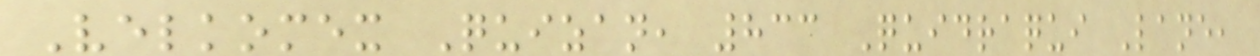Velkomex Quizan, 833 Quidraqui Lane,
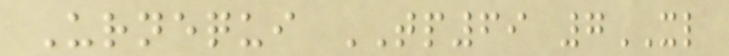Urnequi TP69 7XL
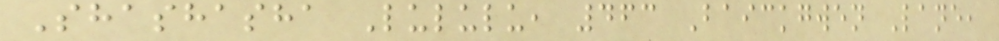Shashasha Lululu, 463 Baickgwen Lane,
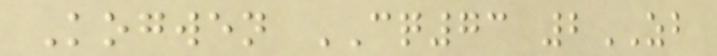Kogwen CQ73 2ZB
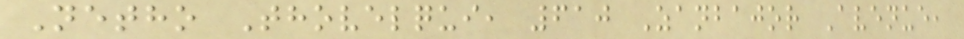Netho Thovelqui, 610 Zanbajor Avenue,
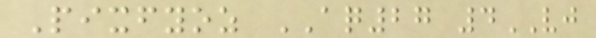Pixfyoz AQ27 4VJ
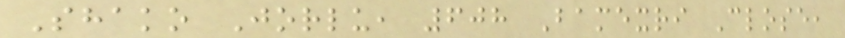Shako Jorlu, 608 Bamexri Close,
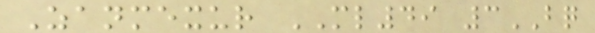Zanmexur ML49 3BQ
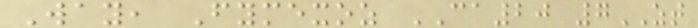Way, Fymexoz CA20 7ZT
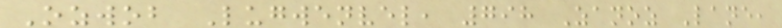Ozwob Lugwenvel, 798 Zanoz Lane,
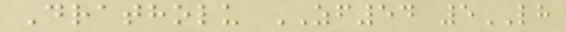Dratholu ZF54 5LH
